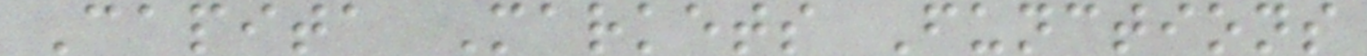Capita Markets Functions
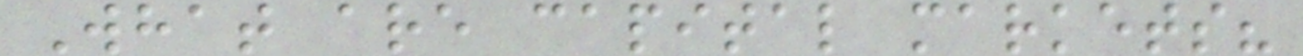What are capital markets?
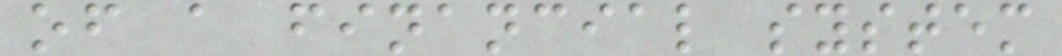of a financial system
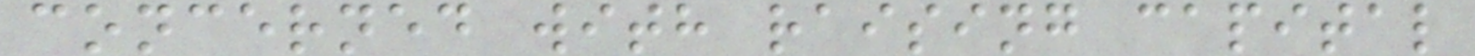concerned with raising capital
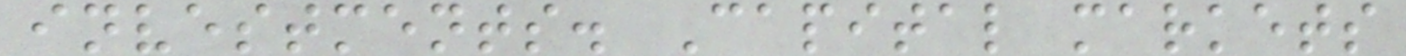investments. Capital markets
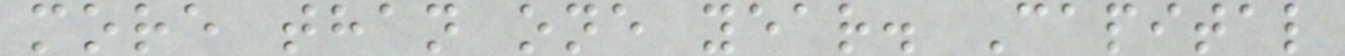more than one year. Capital
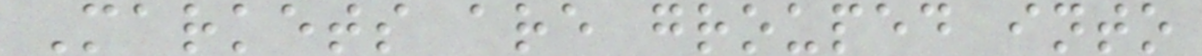Markets are grouped into
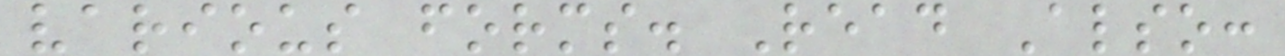various forms. Read Also:
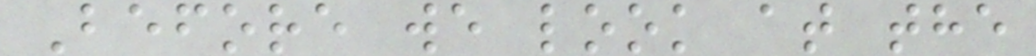Before we look at the
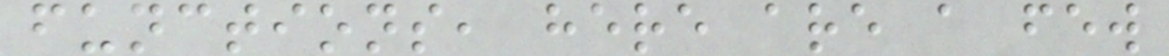functions, here are a few
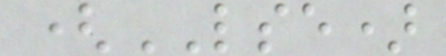(LSE)
